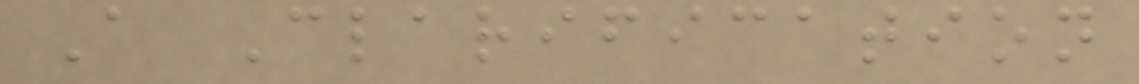A Clarification
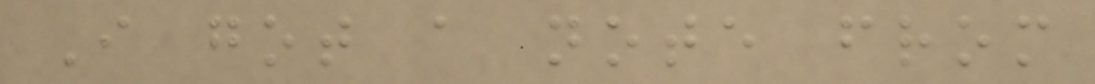I got a note from
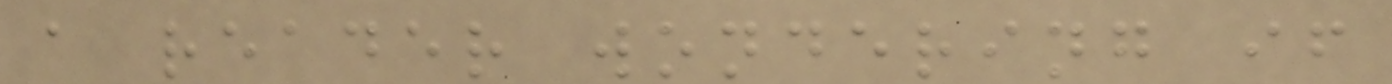a reader wondering if
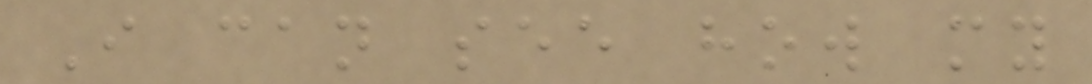I can see how my
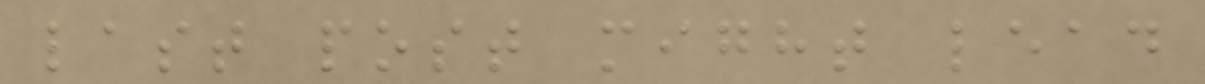last post might lead
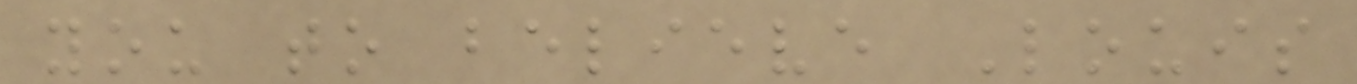you to believe Louis
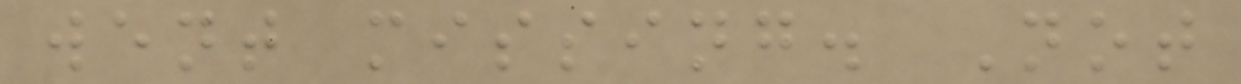went missing. Not
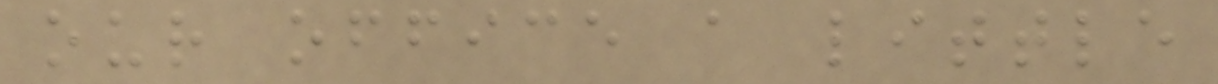our office a little
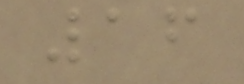16
